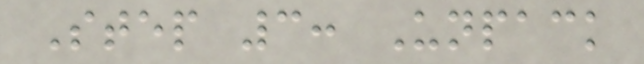Step 3: Unpack
